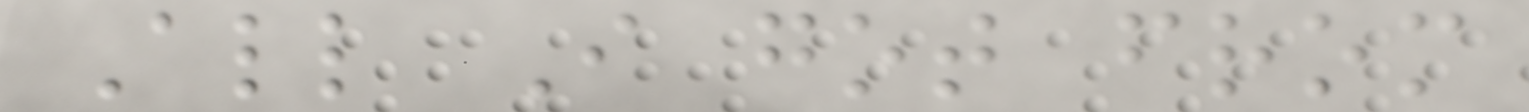All I got from
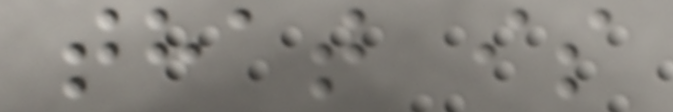that is
